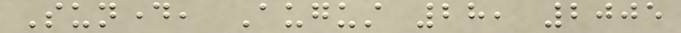Sunday, August 28, 2005
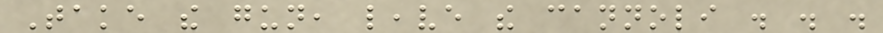Take the gun, leave the cannoli . . .
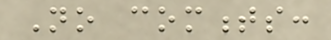No comments:
